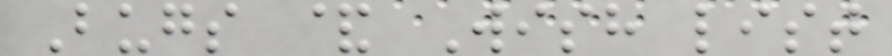Bugs & Wish list
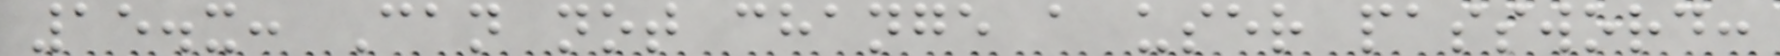15.x: Can not change a user password:
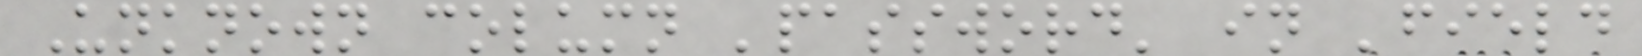Unknown column 'password' in 'field
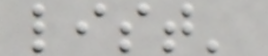list'
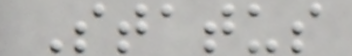Status
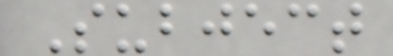Subject
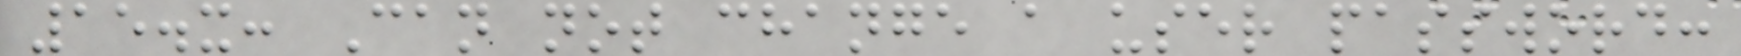15.x: Can not change a user password:
